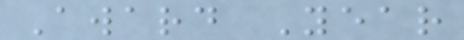Award Year
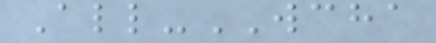All-WCHA
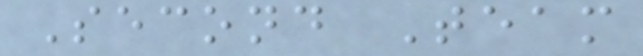Second Team
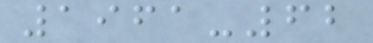1961-62
